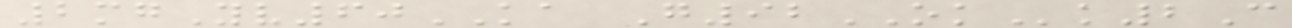2mgYv60KA G92OKk2C
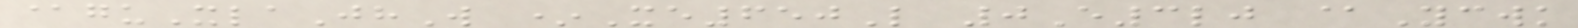@guXlaJhW *Xe650L 0E3lj @Ycwk
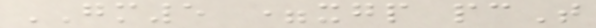GM5 =xgp pcT
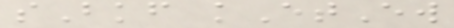sBkf kEtEw
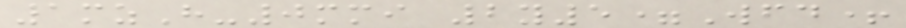1mzH-0mmi 2y5=Wfd+
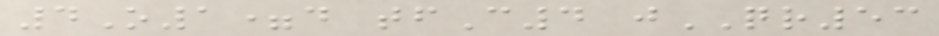4O1=d tfC4 jQR53
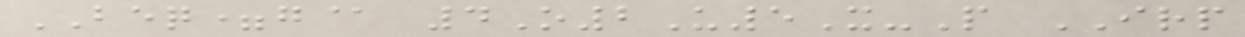BEQ=g@ 4O2U5X-P IRP
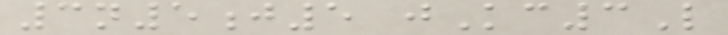3n5j5 jKc3L
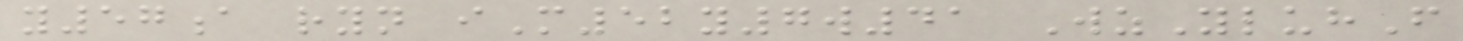y57a ryn iM52y7w41 WzYluhF
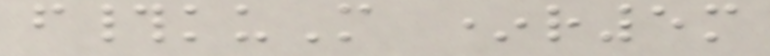f#kuM *r5m
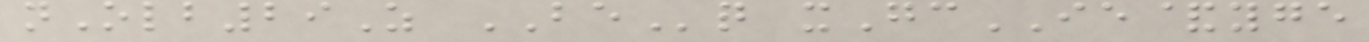nOlb29Z BEq xGcIE&yge
